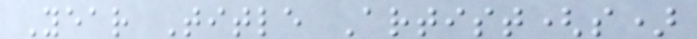Year Title Artist(s)
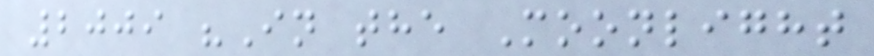2009 "In the Moonlight
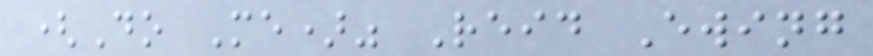(Do Me)" Reid Ewing
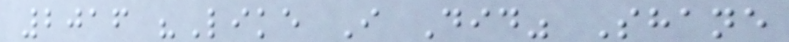2016 "Like I Did" Shane
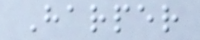Harper
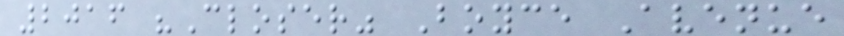2016 "Closer" Boyce Avenue
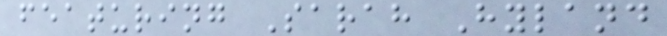featuring Sarah Hyland
